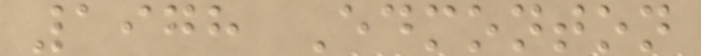1978 Edmonton
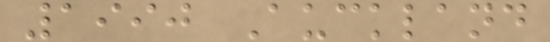1990 Auckland
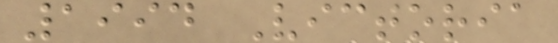1994 Victoria
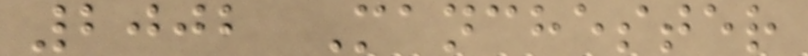2002 Manchester
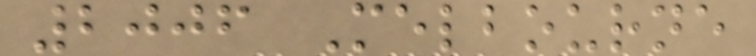2006 Melbourne
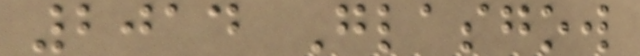2014 Glasgow
